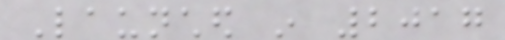Launched in 2017
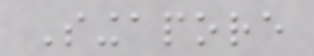Singapore
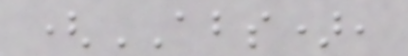(ABS),
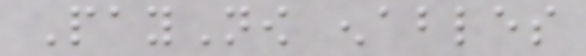PayNow enables
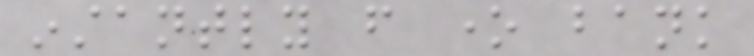instantly from one bank
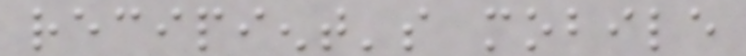recipient's mobile
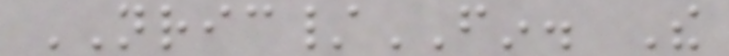NRIC/FIN. The
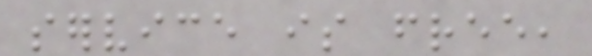service is free,
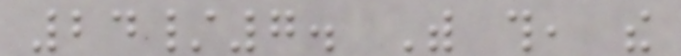24/7. With this, the
